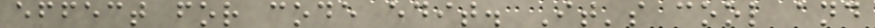effect for code edit. It's cool and
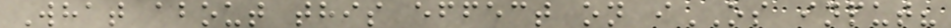What about this effect on iOS input?
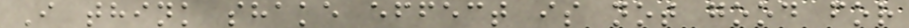I think shake effect is not good for
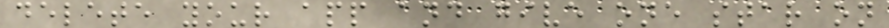delete your app and give one star on
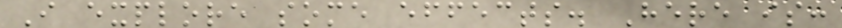I explore some effects. Here is:
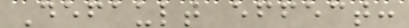Default effect:
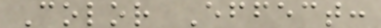Color Effect:
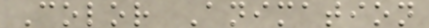Color Animation
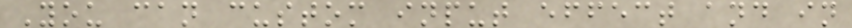You can custom input effect and in
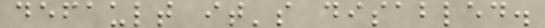default it's disabled.
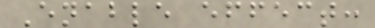Enable effect:
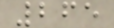265
